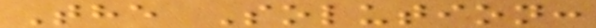The Solution:
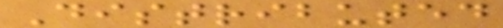Distributed
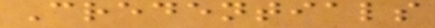Credentials
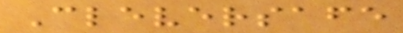Cleversafe
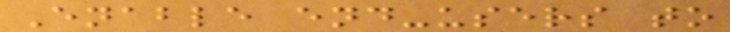Enable end-users to
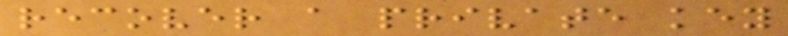recover a private key
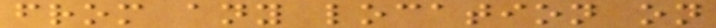from any location on
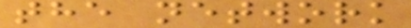the network
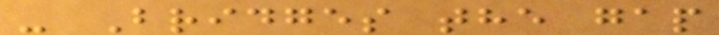- Bridges the gap
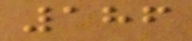186
